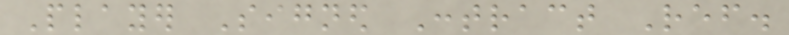Player Signed Contract Ref.
